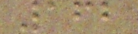162
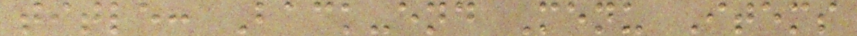title: Back-end Menu Items
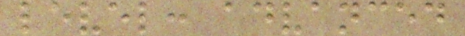level: advanced
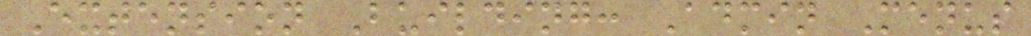Extension Building: Admin Menus
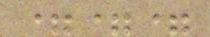===
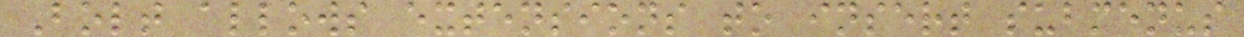Bolt allows extensions to insert submenus
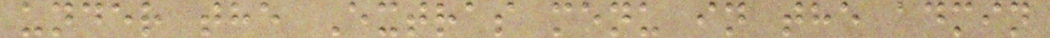under the Extras menu in the admin
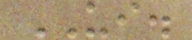UI.
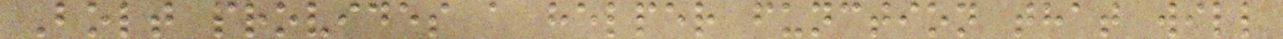Bolt provides a helper function that will
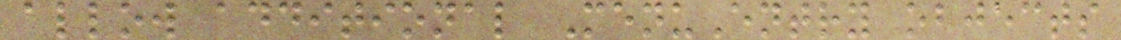allow additional MenuEntry objects
